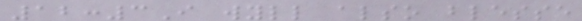12:3I wyll also blesse
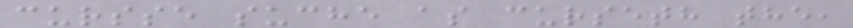cursse suche as curseth the,
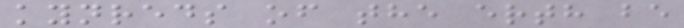kynreds of the erth be
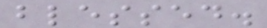blessed.
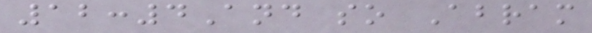12:4And so Abram
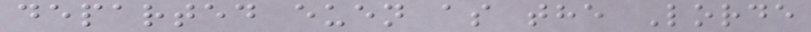departed euen as the Lorde
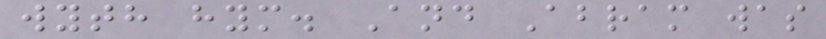wyth hym. And Abram was
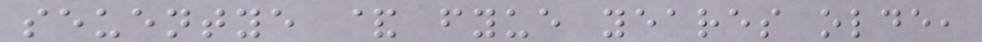seuentye & fyue yeares olde,
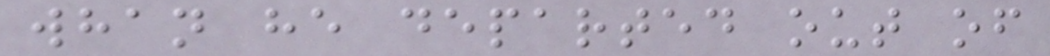whan he departed out of
